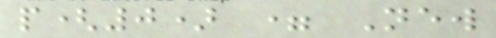p(0) = New
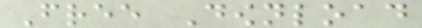Free Download
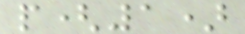p(1)
